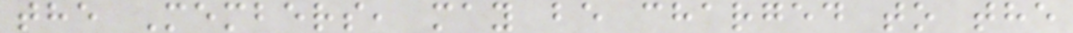the Members, may be charged to the
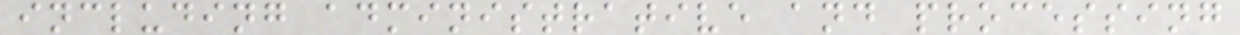including administrative and processing
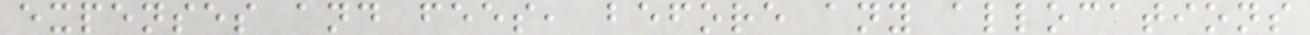expenses and fees, before any allocations
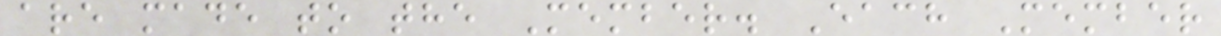are made to the Member. Each Member
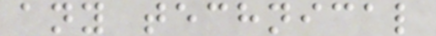any technical
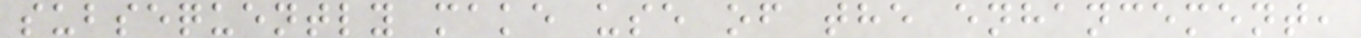subsequently make use of the enhancement,
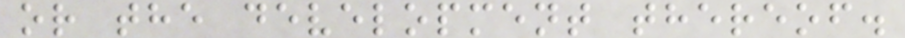or the development thereof.
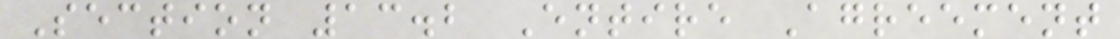Section 13.2 Entire Agreement
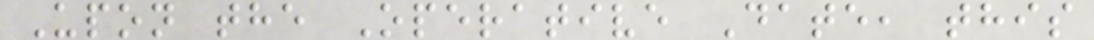Upon the Operative Date, this
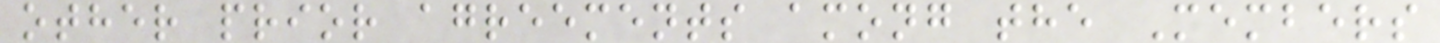other prior agreements among the Members
